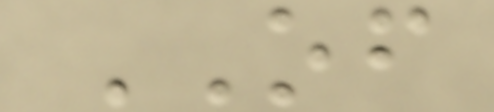OF
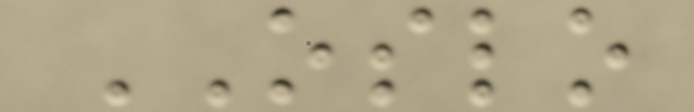OSLO
